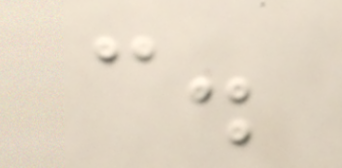c.
